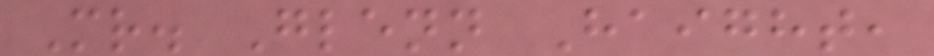Mr. Glenn Haight,
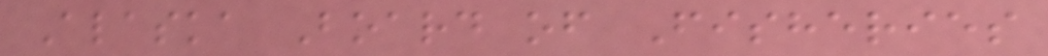Alaska Board of Fisheries
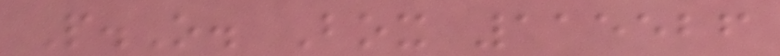P.O. Box 115526
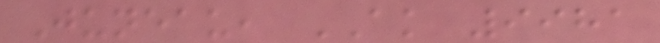Juneau, AK 9981
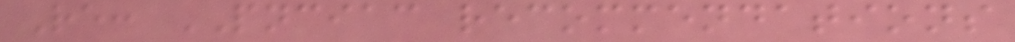Re: PNCIAC recommendations
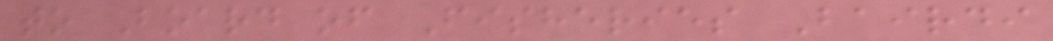to Board of Fisheries Bairdi
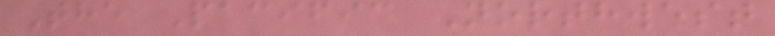The Pacific Northwest
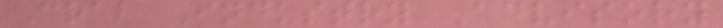Crab Industry Advisory
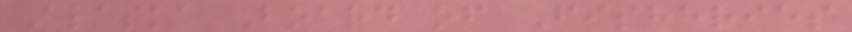Alaska Board of Fisheries
